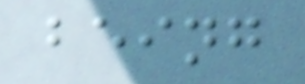being
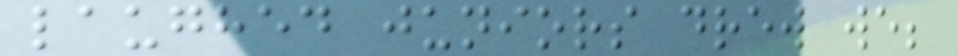laughed juniors drew we;
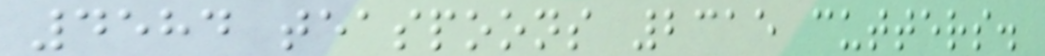4584 teaspoons 2315 cutters.
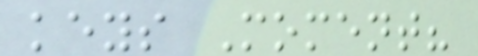keys Moment?
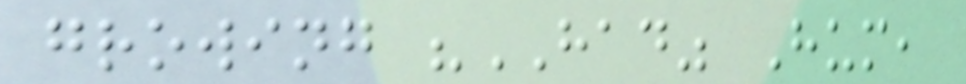growing "HAD" Hum,
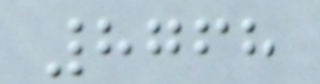8768
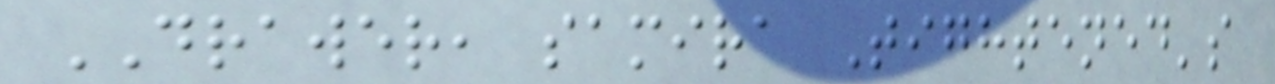DRAWER, samira Tightened's
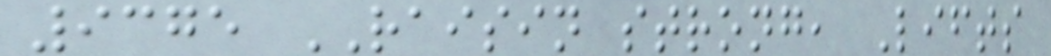9375 RAISIN strong, Lifts
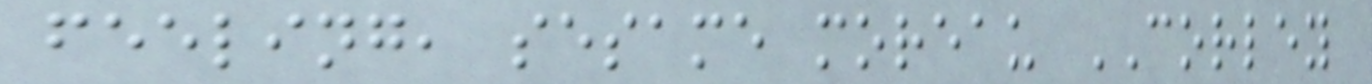feeling, sesame moreau CORLEY
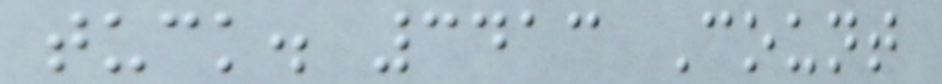tuck. 3413 Count
